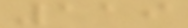119
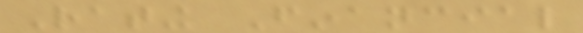Rating Financial
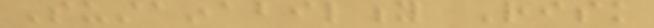Sustainability Risk
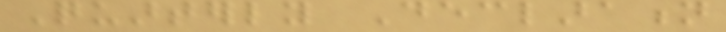Quarterly Declaration
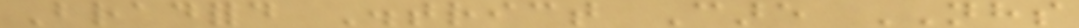Bradford District Care NHS
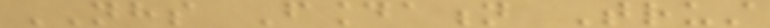NHS Foundation Trust
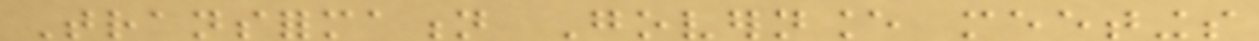Transformation Governance meetings
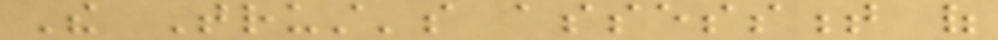The Trust's assessment of
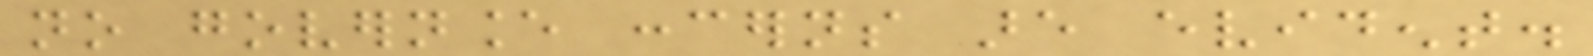no governance concerns are evident.
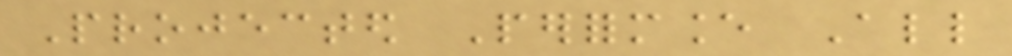Projected Performance All
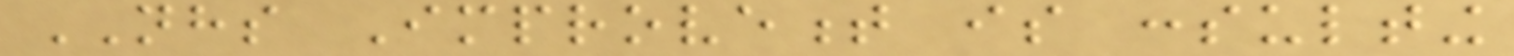NHS Improvement is consulting
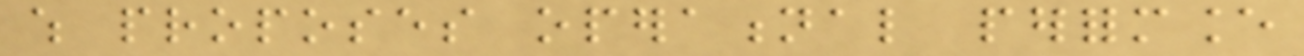which proposes operational performance
